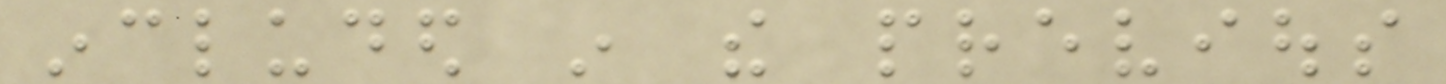included in the previous
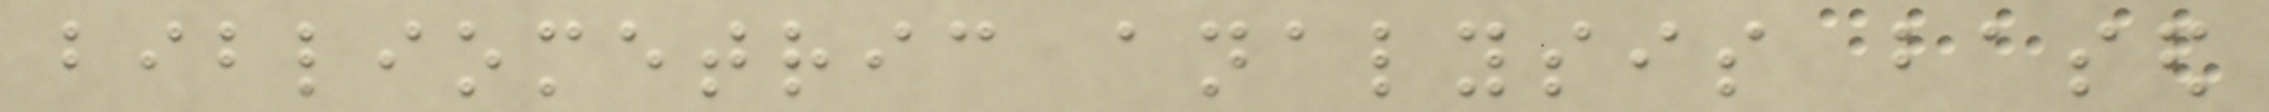bibliometric analysis based
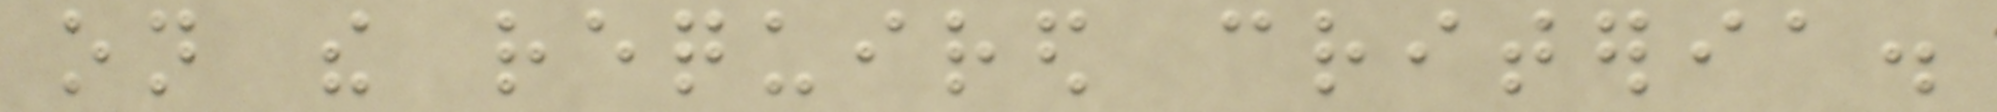on the required criteria.
